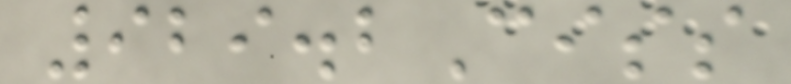929.2Ciss
